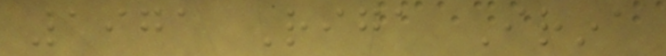1971 Riga Irina
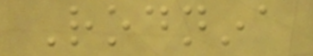Rodnina
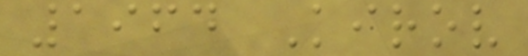1964 Kirov
